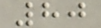80
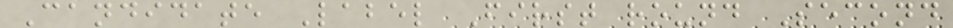Candidate Label First round Second
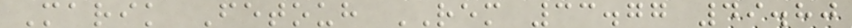Marik Fetouh REM 33.77 49.80
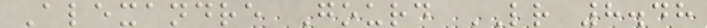Alexandre Gourd LR 8.48
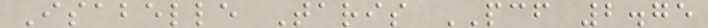Isabelle Taris PCF 2.75
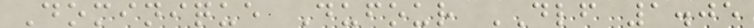Dominique Dufour DLF 1.05
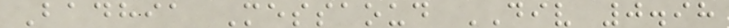Badhia Messaoud DIV 0.98
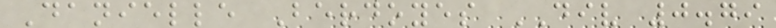Danielle Berdoyes DIV 0.79
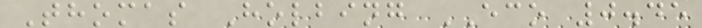Thomas Holbing ECO 0.45
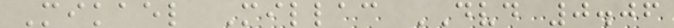Mikael Millac DVD 0.06
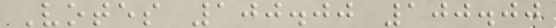Votes 100.00 100.00
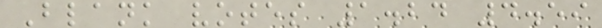Blank votes 1.24 4.59
